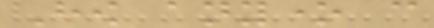How anyone can
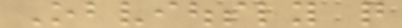Obviously quite
